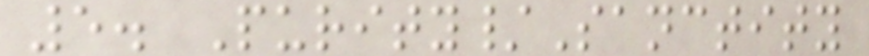5. Purity/Sanctity
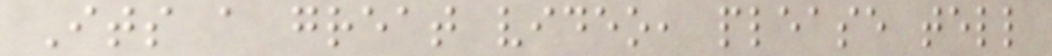Its a great video, please tell
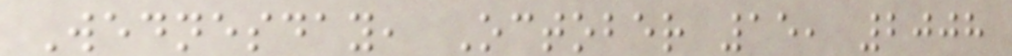Wednesday, October 15, 2008
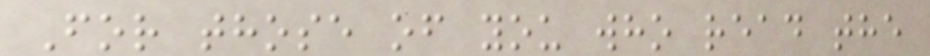For those of you who read the
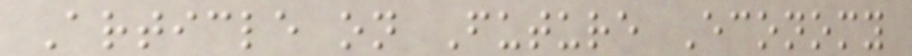Article on Future Economy
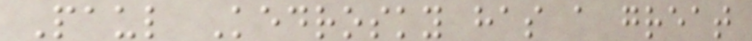Paul Kedrosky has a great
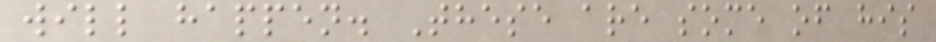will happen. These are some of his
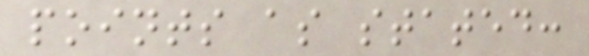points as stated:
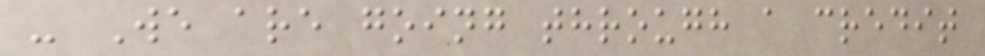- We are going through a credit
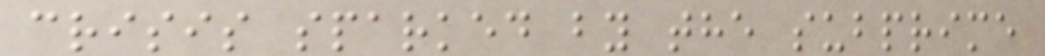crisis sparked by the subprime
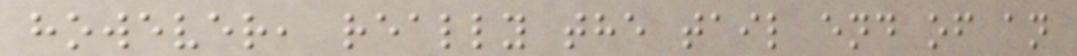however, really the tail end of an
